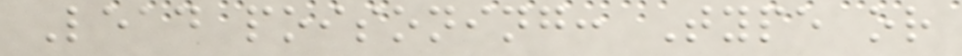Lead poisoning: Type or
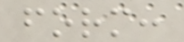form:
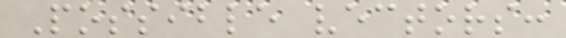Possible vectors:
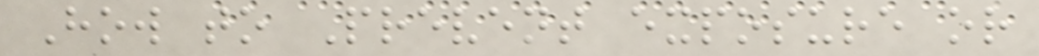How to Prevent exposure or
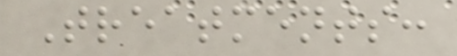Treatments:
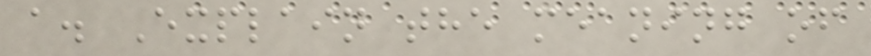a. Explain the meaning of
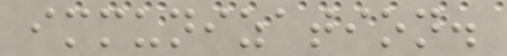immunization.
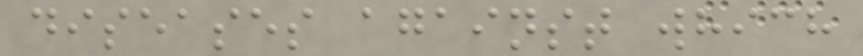diseases against which
